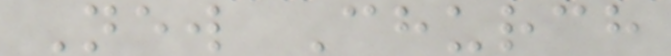New Church
